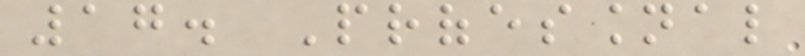17. Professional
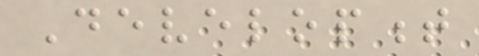Development
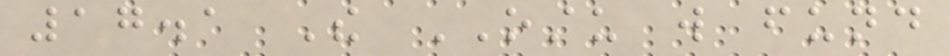17.1 The OSTU will fund
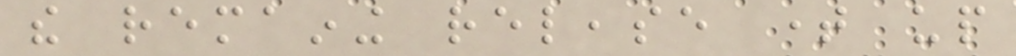the remaining release time up
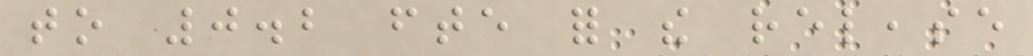to 0.2 fte for the release
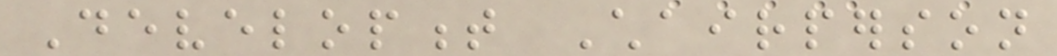Development Chairperson
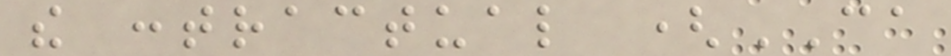the contractual (CA
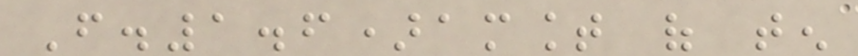F.1.6)amount of ten
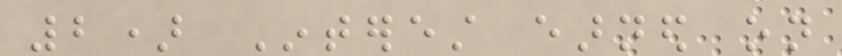2) Interest earned on
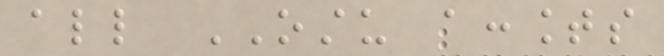all OSTU accounts
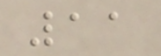11
